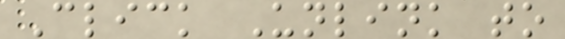Click Unlink to
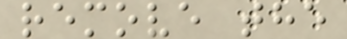remove the
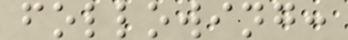following:
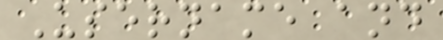Username and
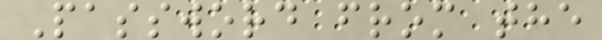Password from the
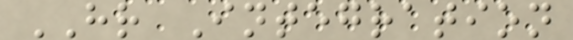HR Integration
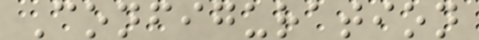Configuration
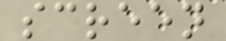screen
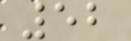52
